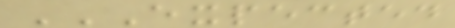EXPECTED
